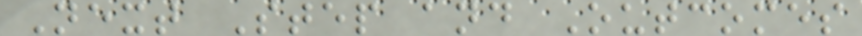Next Step and Outcomes
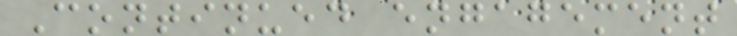Continued engagement
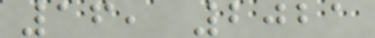16, 2021
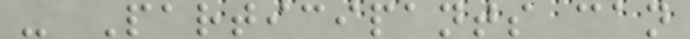- Participants can
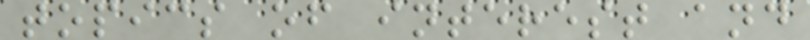topics of interest and
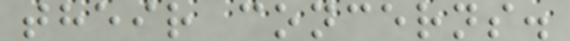their concerns.
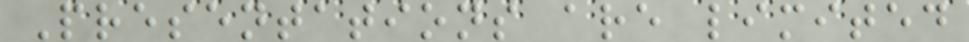Presentations are limited
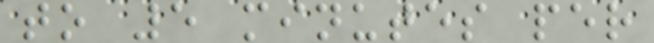to 5 minutes per
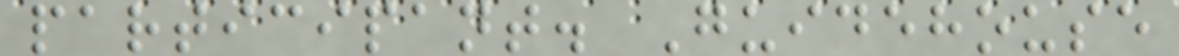participant. Guidehouse
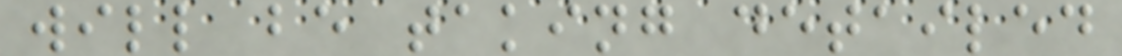will be taking detailed
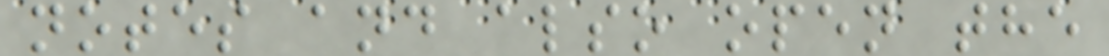notes and also open the
